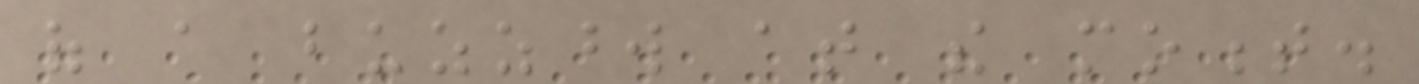of a buzzword at the moment.
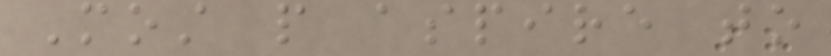Most people aspire to
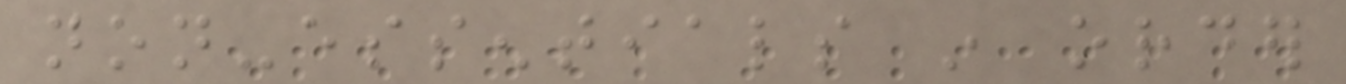non-essentials in order
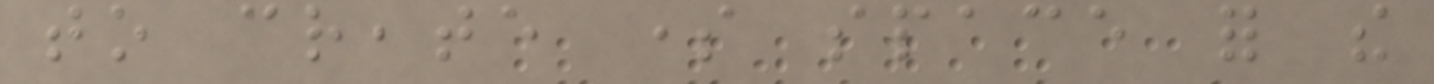to create some space for the
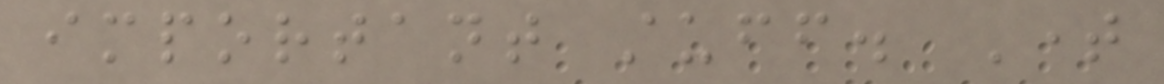important stuff. Time
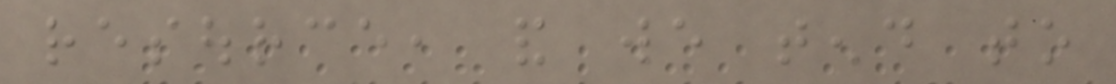resource, and we tend to
